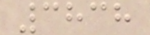3838
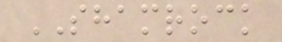SHAMROCK
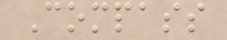Compass
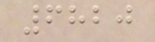6820
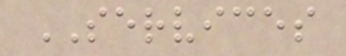SERVICES
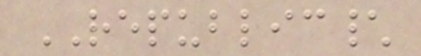REPUBLIC\
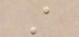A
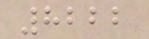8222
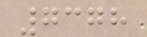7378
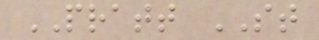PRATT ST
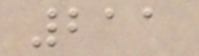211
